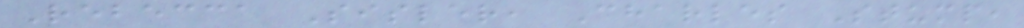Rebecca Sisler, Charles Stump,
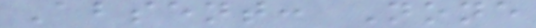Absent: None
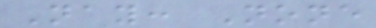Nay: None
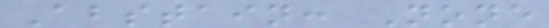Abstain: None
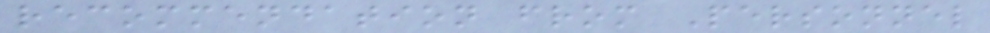recommendation from Personnel
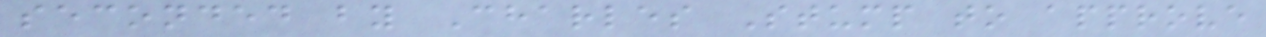seconded by Charles Stump to approve
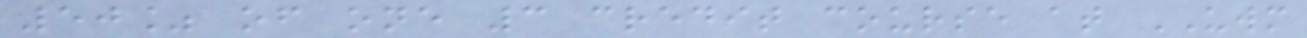50% of one 3 credit course at UWM
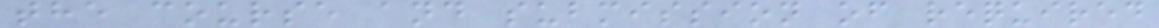the course and submission of required
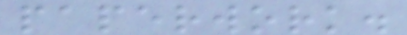paperwork.
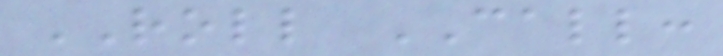ROLL CALL:
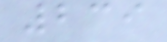239
